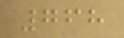768
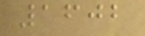1602
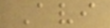Avi
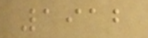1912
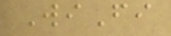WiFi
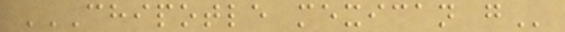CHIPOTLE MEXICAN G
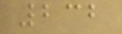232
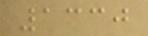1330
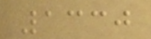1330
